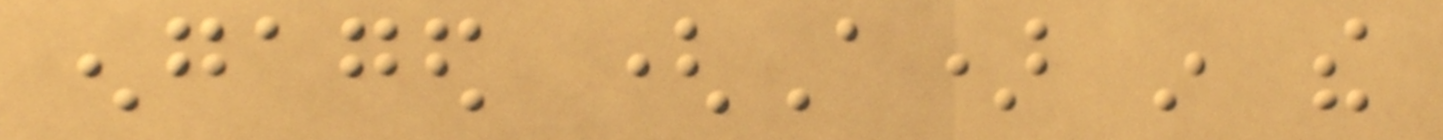engaged (A) in the
